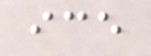ice
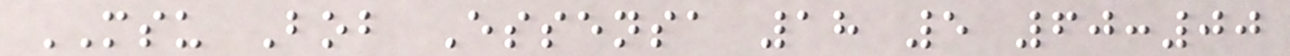MSU Bob Essensa 18 5 60:00
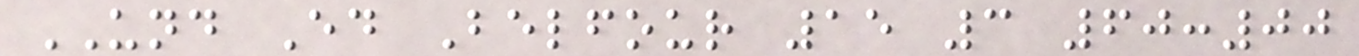UND Ed Belfour 15 3 60:00
